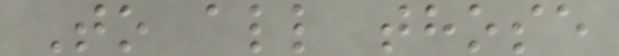To all those
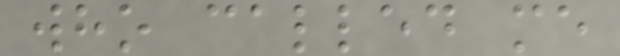who called me
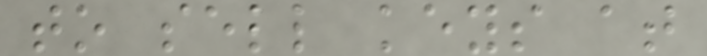to sell keys at
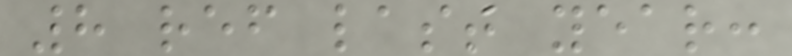8 ref last year:
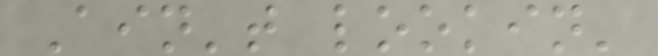Ain't lookin'
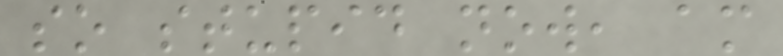so stupid now, am
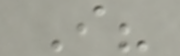I?
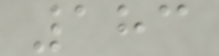183
